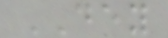DEY
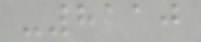-8110
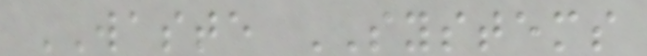WASTE SYSTEMS
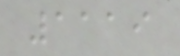1119
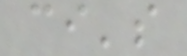ci's
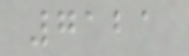7121
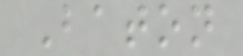Baton
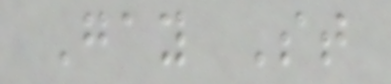Gay St
